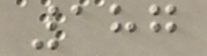187
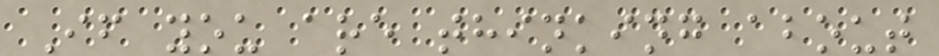If you are thinking about
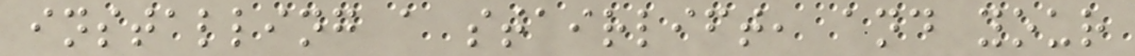installing a stairlift, and your
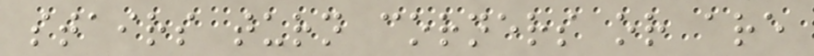stairs turn corners or are
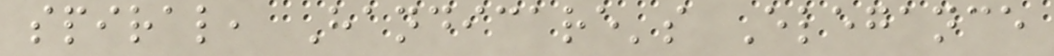spiral, Handicare's Elegance
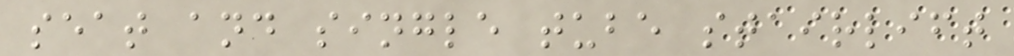seat and single tube stairlift
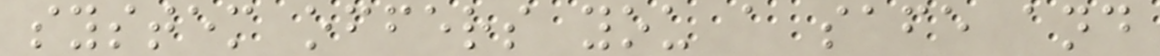system offers you a safe and
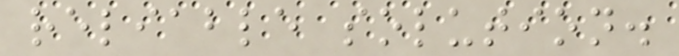reliable solution.
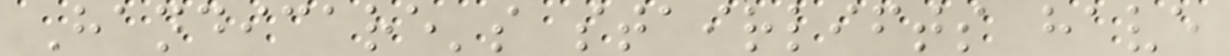Handicare's stairlifts have
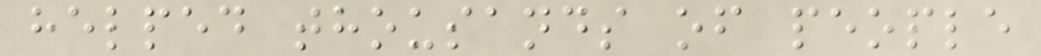helped thousands of people
